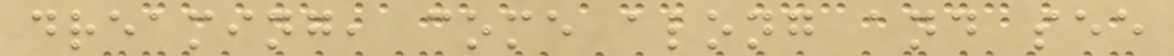dreaming, come along and see
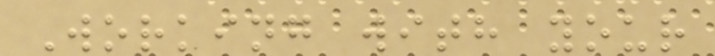Working with your
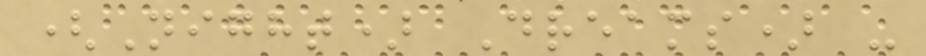(Night) Dreams) -
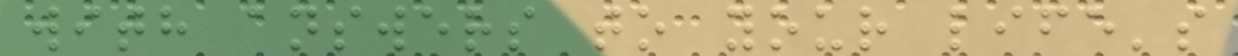with answers to your life's
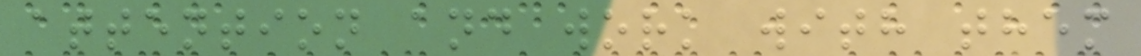attention and work with them
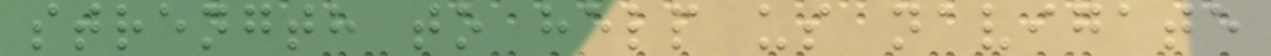strength to help us navigate
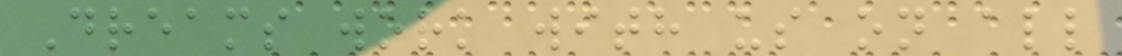Dreams work with us on all
